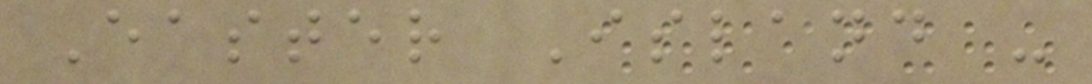Easter Island -
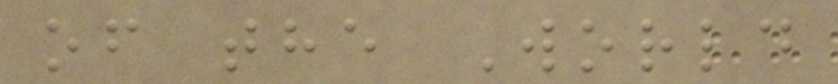of the World
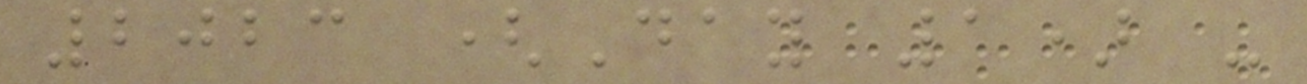2023 (Day 1) -
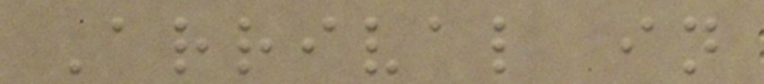Arrival in
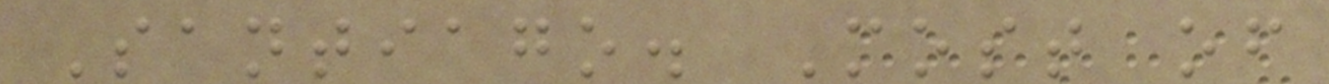Santiago. Most of
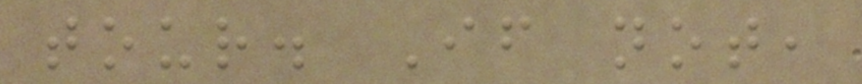tour. If not,
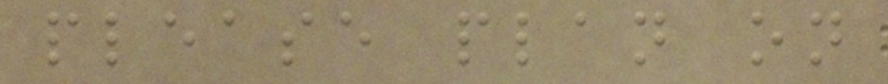please plan on
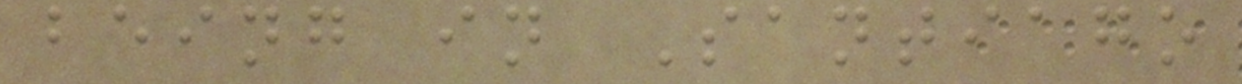being in Santiago
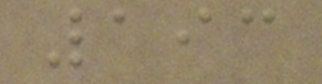193
